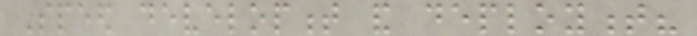Speed development and deployment?
